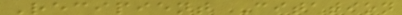Recipient Citation
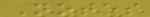Notes
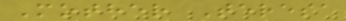Mother Teresa
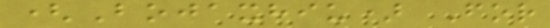(Bojaxhiu) For
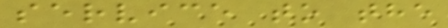service to the
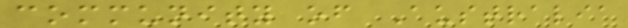community of Australia
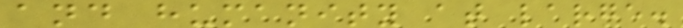and humanity at large.
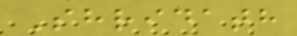Shridath
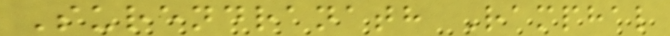Surendranath Ramphal
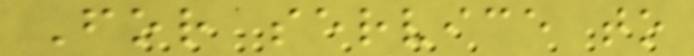For service to
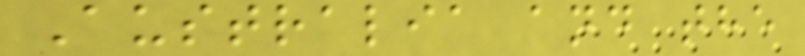Australia and the
